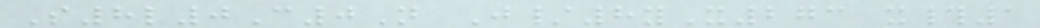S8l0C0N J/8yX273 x#1
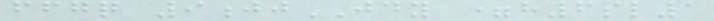ffgq 9jjJDY =h6sl1
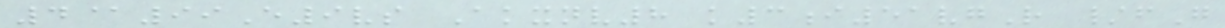4@99E9vs Akxnv8 k3i51vgR /fG
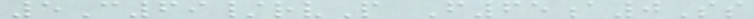5C69/rvP F65a0Ss
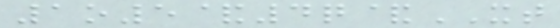1o5&4q&XT
